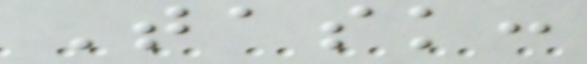Task:
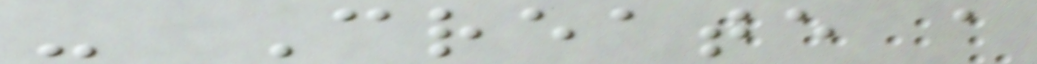- Create a
